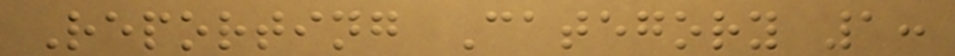Reporting Category 1:
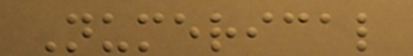Numerical
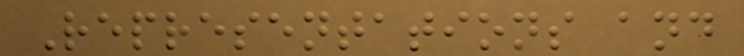Representations and
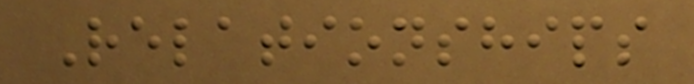Relationships
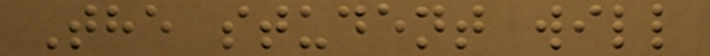The student will
